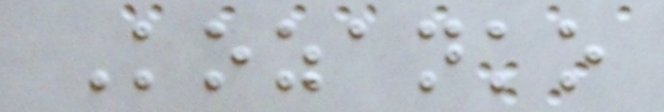Kozanko
